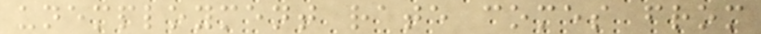unemployment rate comes from
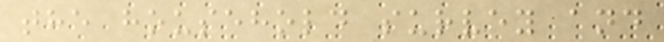the household survey and
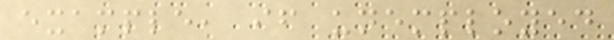example, if unemployed
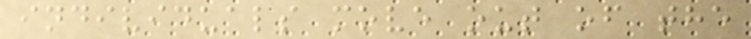individuals move out of the
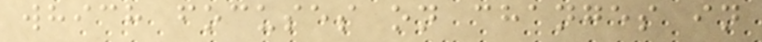which focuses on changes in
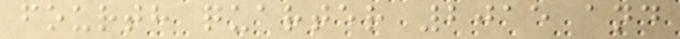fourth quarter 2015 and
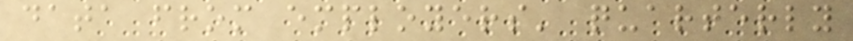data from employers' quarterly
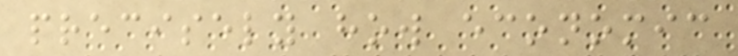precisely how economic
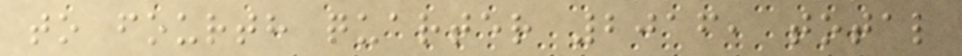to fourth quarter 2016, total
